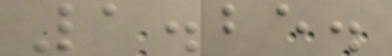1.25.
